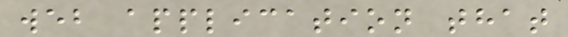web application that
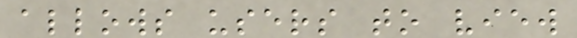allows users to view
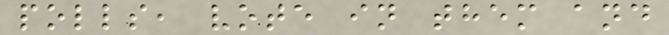polls, vote in them and
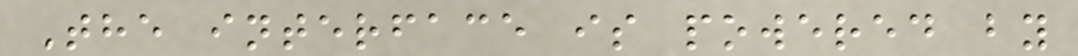The interface is powered by
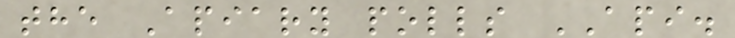the Apiary polls API.
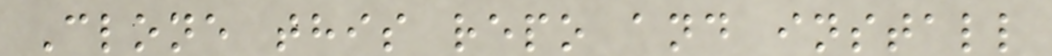Clone this repo and install
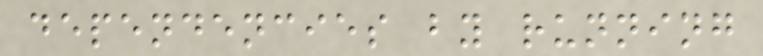dependencies by running
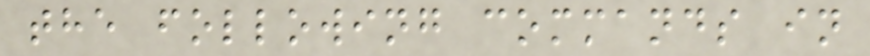the following commands in
